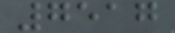7517
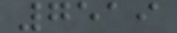7519
